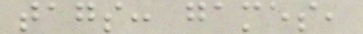tags: games,
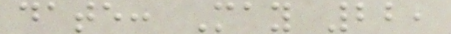date: May 22,
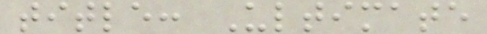title: Ultimate
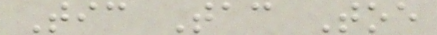Tic Tac Toe
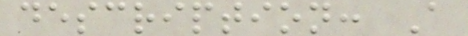description: A
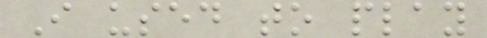I used to play
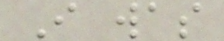I was
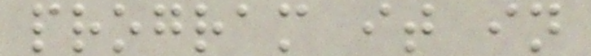program it in
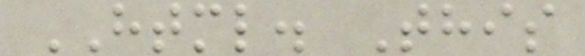HTML. This
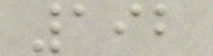192
